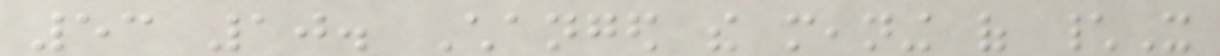53 10. Changed the meaning of \X
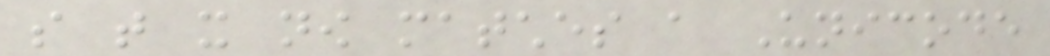so that it now matches a Unicode
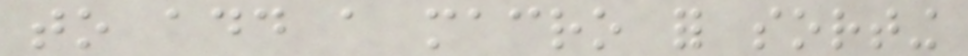to add a macro for sorting
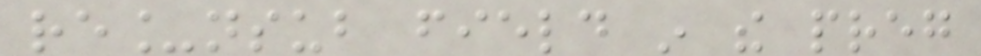re_nsub field in the preg
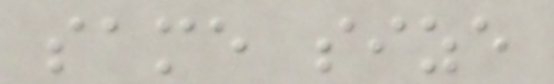same size
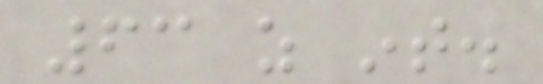63 as int.
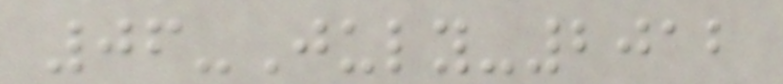06-July-2012
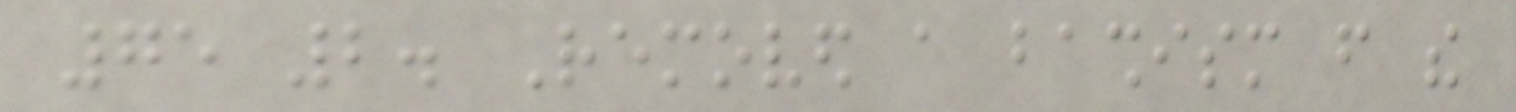75 2. Removed a bashism from the
